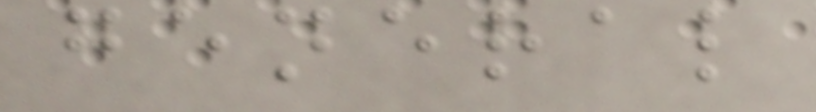general
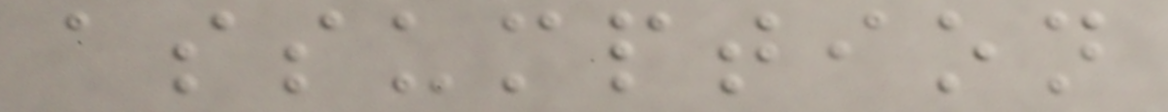assumption
